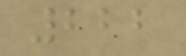222
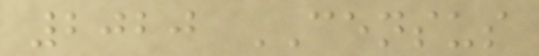2020 CENSUS
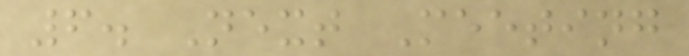6. Next Meeting
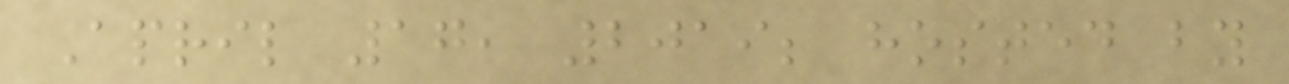April 17, 2019; hosted by
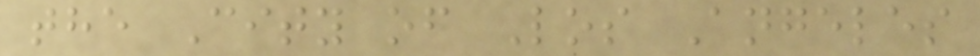the City of Los Angeles
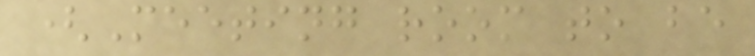(Meeting room to be
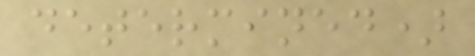determined)
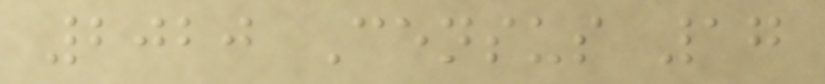2020 Census 17
